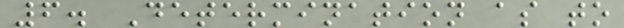6. Determination as to
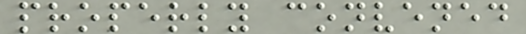properly convened
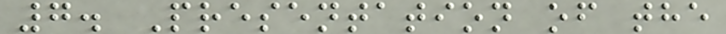7. Presentation of the
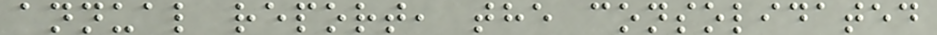annual report, the consolidated
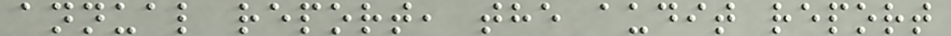annual report, the audit report
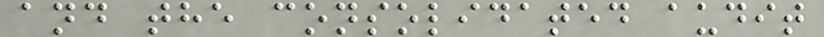and the consolidated audit
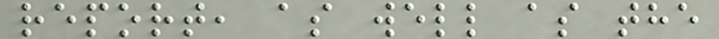report, as well as the
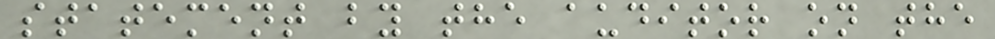statement by the auditor on the
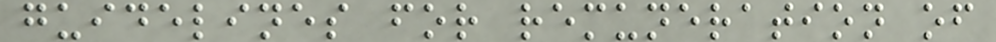guidelines for remuneration of
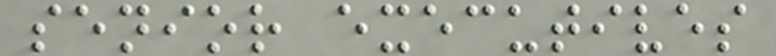senior executives
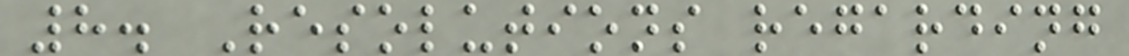8. Resolutions regarding
